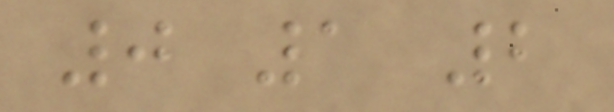0 1 2
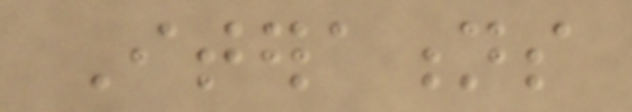Iterations
